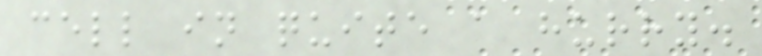cell in quite a hurry.
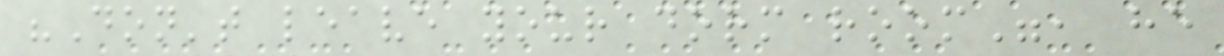"Don't leave your dorm room", he
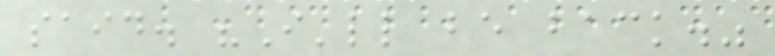said. "I'll be back."
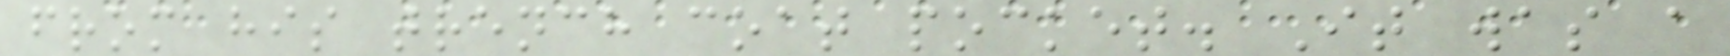from his trench coat pocket. It was a
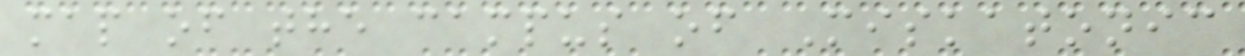map of the campus of Miskatonic
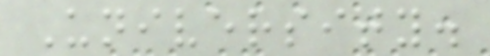University.
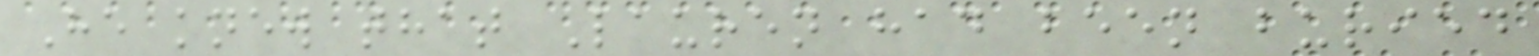He knew that Lauren had been buried
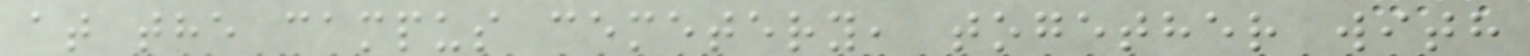at the campus cemetery, together with
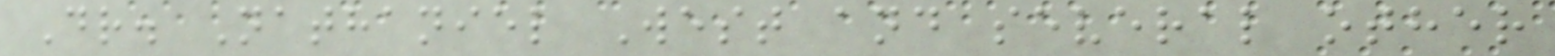Dr. Nathaniel West and several other
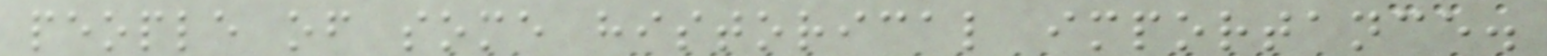people of some historical importance.
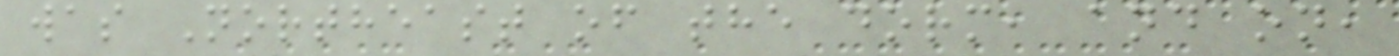was Northeast of the dorm, and on,
